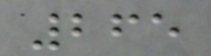265
